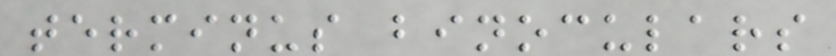terminus binoculars
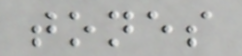tones
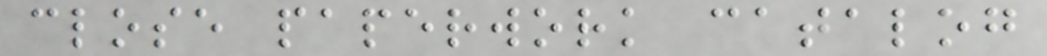close paperwork catalog
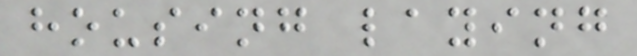housing laying
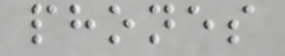phones
